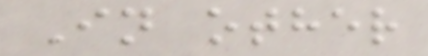In other
